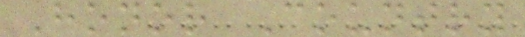Honor Country
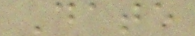Date
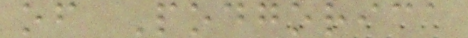of Podgorica
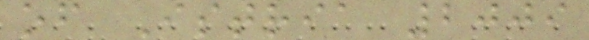of Istria 2009
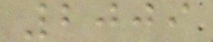2009
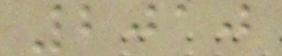2010
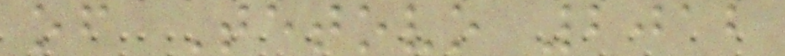of Tetovo 2012
